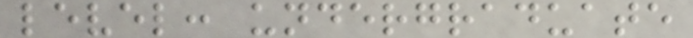level: undergraduate
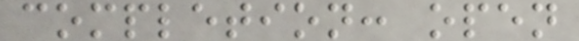completion: open
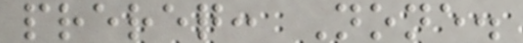prereq: None.
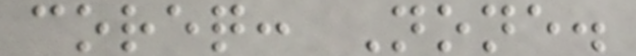coreq: None.
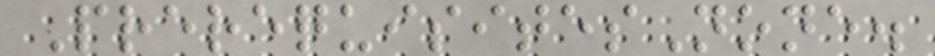PrerequisitesNone.
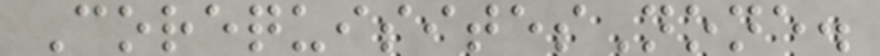CorequisitesNone.
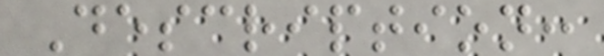Description:
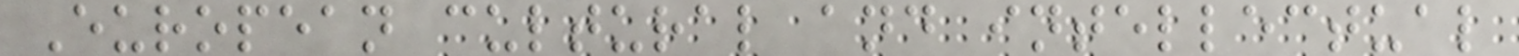European cultural and intellectual
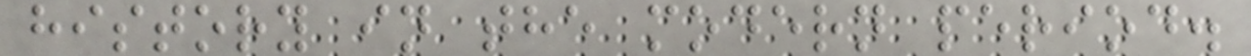history in the modern period.
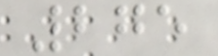275
